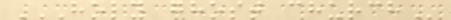HOLY GHOST CHURCH
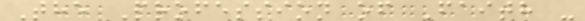The Profession of Faith -
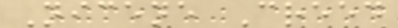Nicene Creed
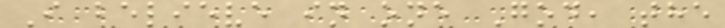I believe in one God, the
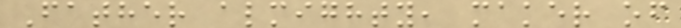Father almighty, maker of
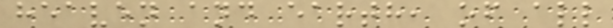heaven and earth, of all
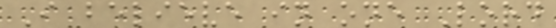I believe in one Lord
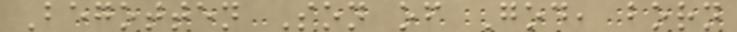Begotten Son of God, born
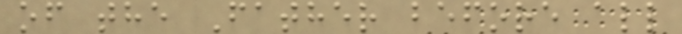of the Father before all
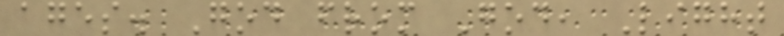ages. God from God, Light
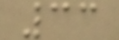33
